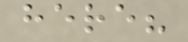here?
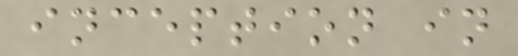inception in
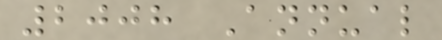2008 Annual
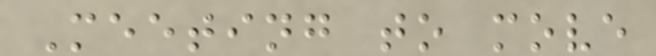Meeting to move
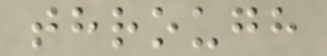through
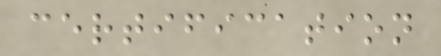certification
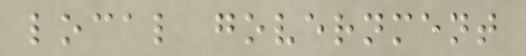local government
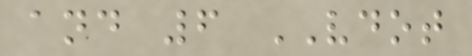and 6 VDOT
